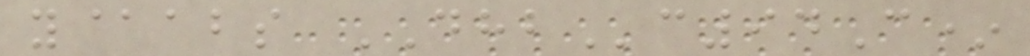y@abs DHBc94C*
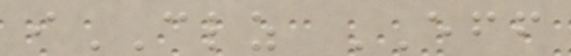iCLZ EFF
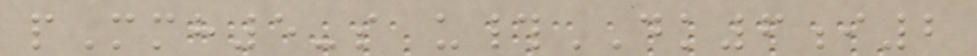pMmh5-s u#DK6i2
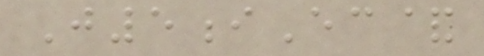J5iEc&
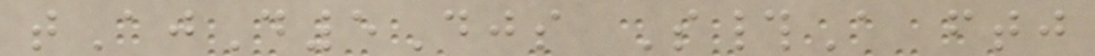tAjD5Djs S#A ftj
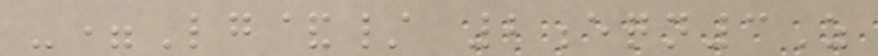-=Lg&/ 2eqn3Z
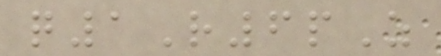q1R6pZ
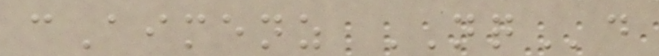cAimenz NQd
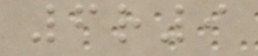6r9
